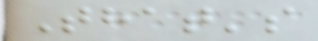That's
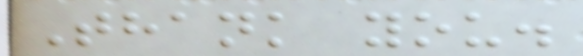Thank you.
